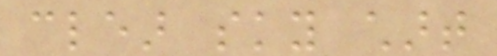clear sky chart
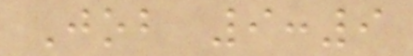Job 9:9
